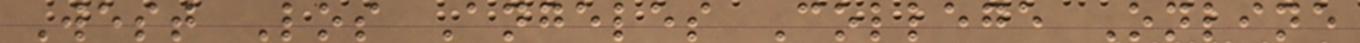West Los Angeles College Online
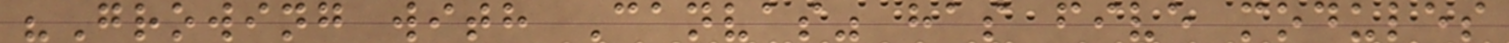"Growing with Canvas" has five modules
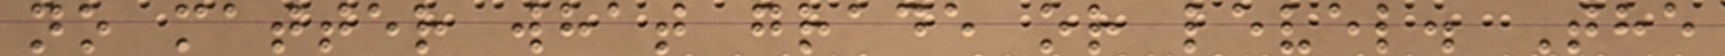no matter what grade or level. The
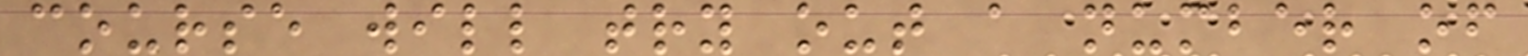course will try out a number of
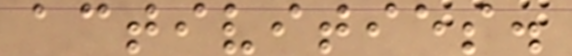activities.
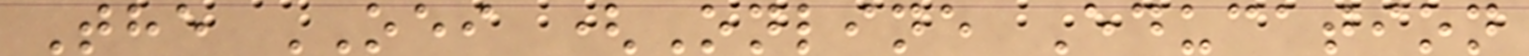The OEI (Online Education
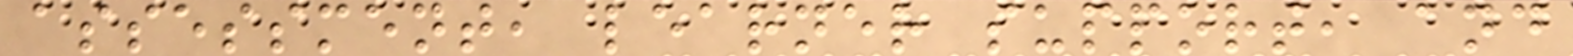assessment, learner support, and
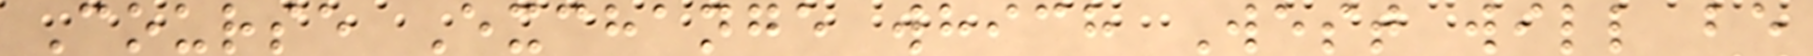Course Exchange which West will be
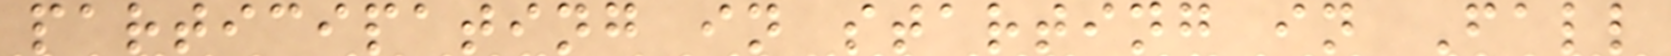participating in starting in Fall
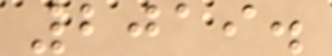2019.
